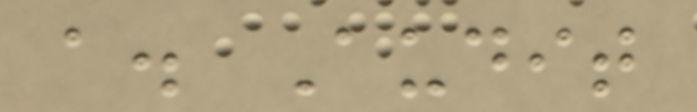a. Audit
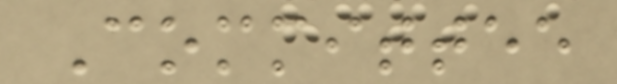Committee
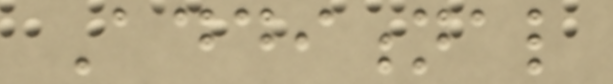Additional
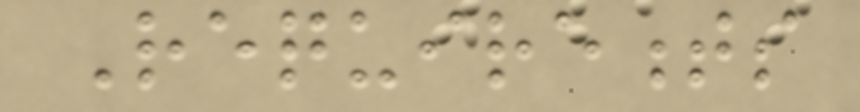Requirements
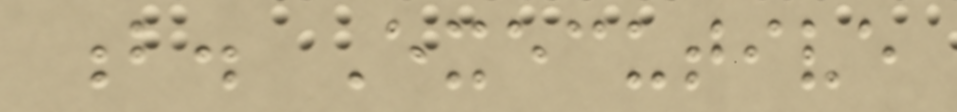b. Executive
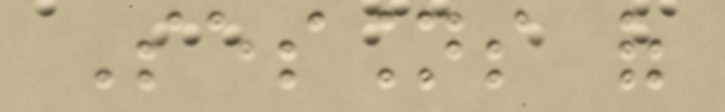Sessions of
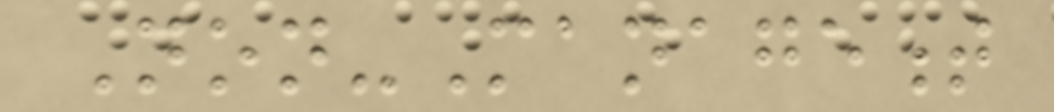Non-Management
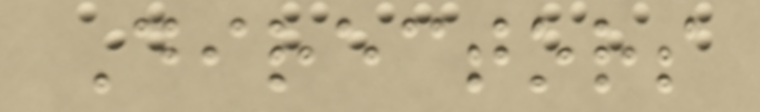Directors
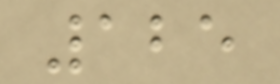125
